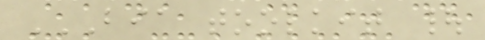BIA TOOLKIT |
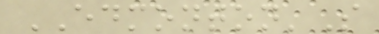EDMONTON'S
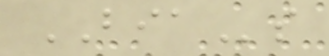BIAs
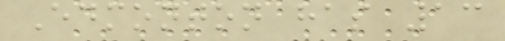Edmonton has 13
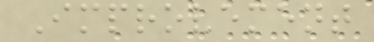Improvement
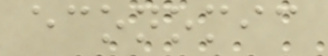economic
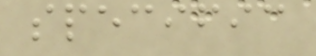specific
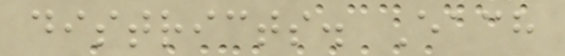districts. Each
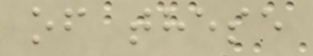of these
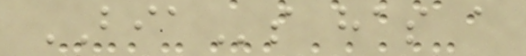BIAs has a
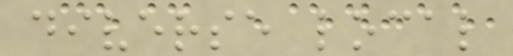diverse local
